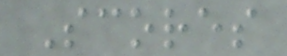Scores
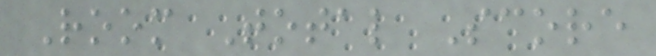Room Total Score
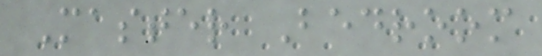Master Bedroom
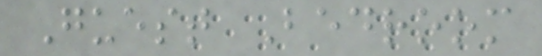Guest Bedroom
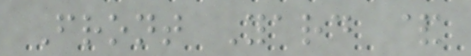Front Yard &
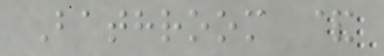Bathroom &
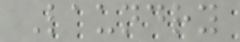Laundry
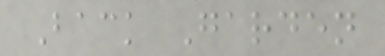Back Garden
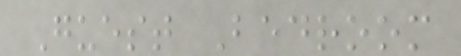Guest Bedroom
